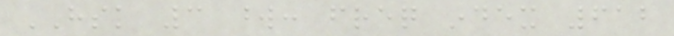HSK 3 word: freq index 612
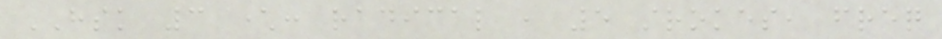HSK 3 character: radical , 5 strokes, freq
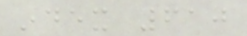index 610
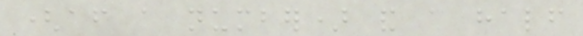(after a number) and a half
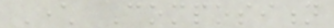Character Composition
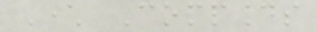Character Compounds
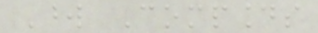Word Compounds
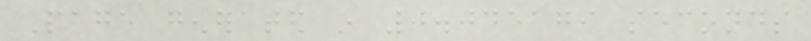Page generated in 0.045179 seconds
